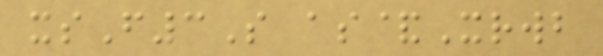xsF3S as&Xrwb
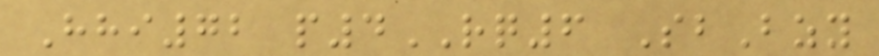Hhi72 p4RQ6 SbBzy
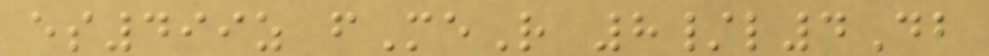es499z fMeR 8/l4Db
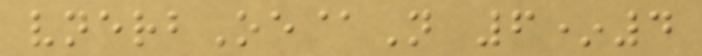vnerbOe@N 6*4
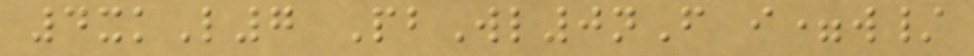4xkL7 PbWl0nF i=w/
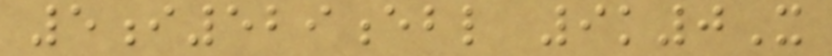5i529ebl 9k0X
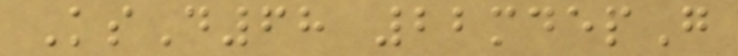KsD68 22mdepG
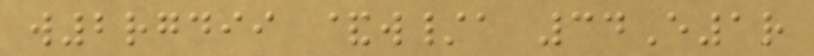w2rgdii &w/a 34E1r
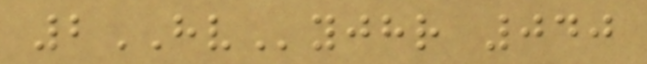2HVyjhr 040
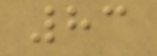83
